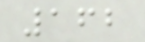162
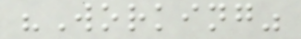"Working"
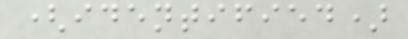(identified)
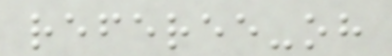referee-oh
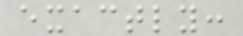exactly:
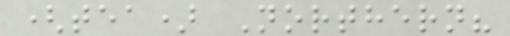(tea) Northern?
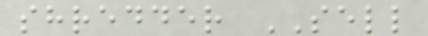shredder SELL
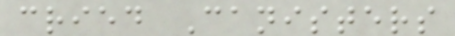cried Canisters
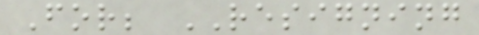For; RESIGNING
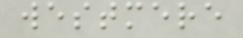westmere
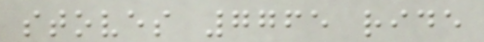stoves 7765 ride
